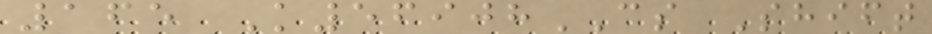165 K56908CS Shift
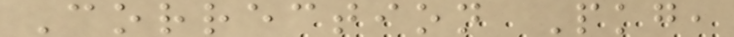Correction Pkg,
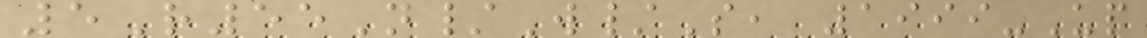5R55N/W/S, 1999-Up
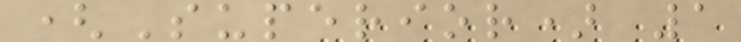(Superior) 1
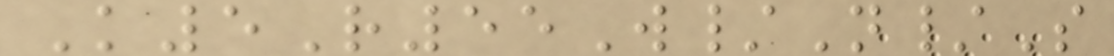K5R55W/N/S
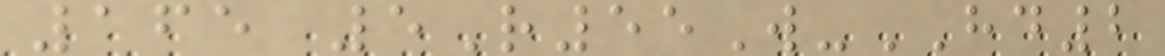165 5R55W-HD2
